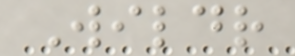Wildr
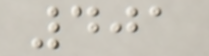401
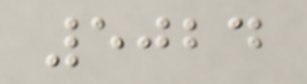5024
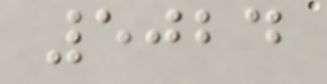5024
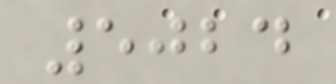5024
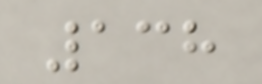138
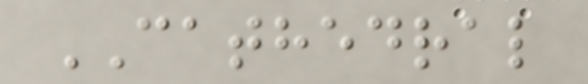CATHEDRAL
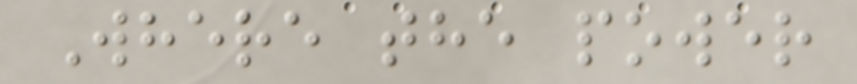Where the power
